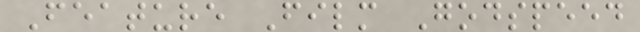Feature Film Godspeed
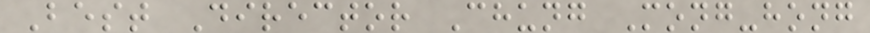Best Director Chung Mong-hong
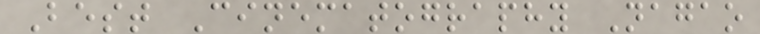Best Cinematography Nagao
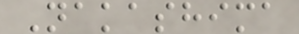Nakashima
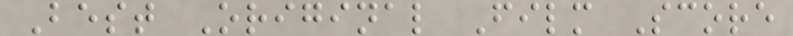Best Original Film Score
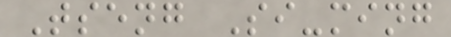Tseng Si-ming
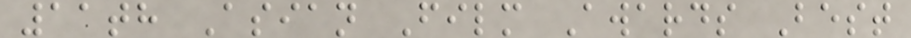11th Asian Film Awards Best
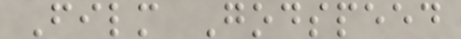Film Godspeed
